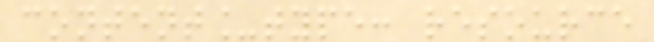content_type: resource
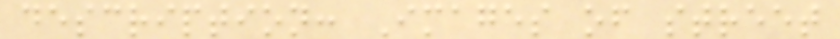description: Images of street
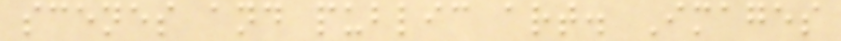scenes and public art. Images
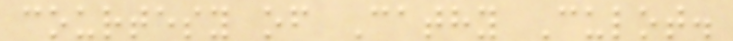courtesy of Cathy Culot.
